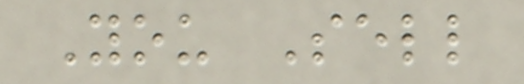You Sell
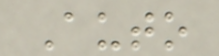Auto
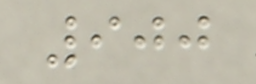900
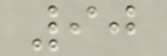90
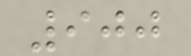900
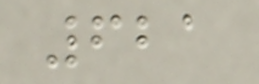621
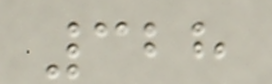328
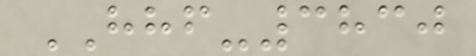HHF-3830
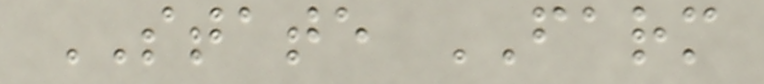STATE FARM
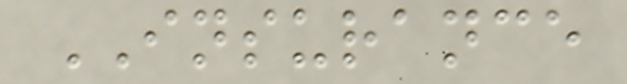INSURANCE
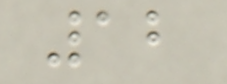12
